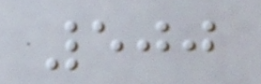500
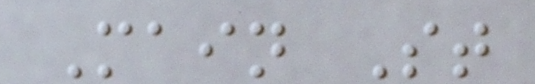Main St
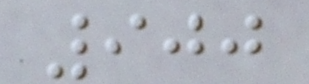900
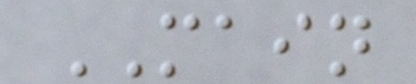MAIN
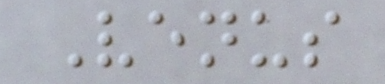Venus
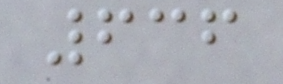636
